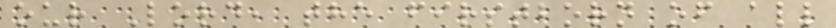our Lord, the firstborn of all
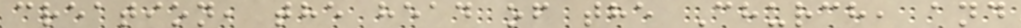creation, the head of the Church, and
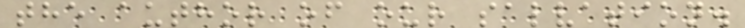the author of our salvation.
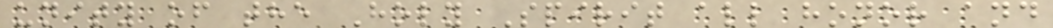unity of the Holy Spirit all honor and
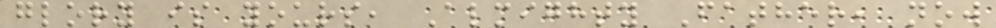glory is yours, Almighty Father, now
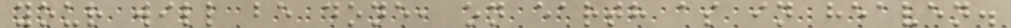your will be done, on earth as in heaven.
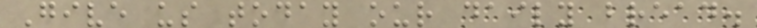Give us today our daily bread.
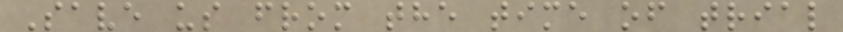Save us from the time of trial
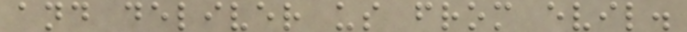and deliver us from evil.
